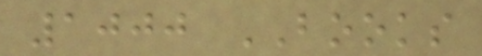1000 BOOKS
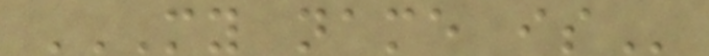MY NAME IS
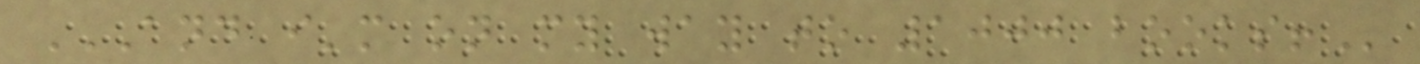AND I'M ON MY WAY TO 1000 BOOKS!
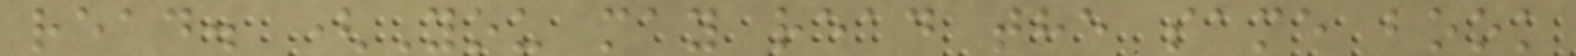read. (You may read the same book
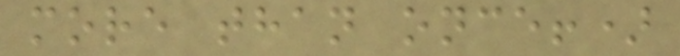more than once!)
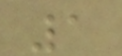1
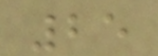25
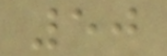50
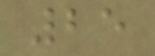25
